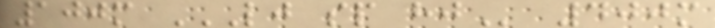100m LJ SP HJ 400m
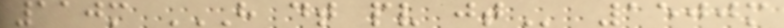110m H DT PV JT 1500m
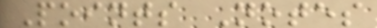Points Notes
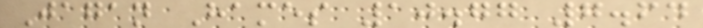Jagan Hames 10.77 7.64
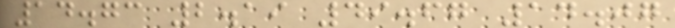14.73 2.19 49.67 14.07
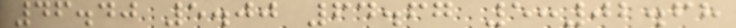46.40 5.00 64.67 5:02.68
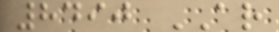8490 AR
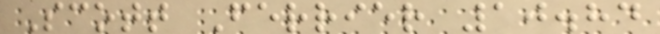Scott Ferrier 10.84
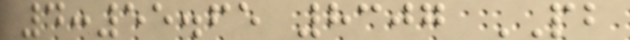4:55.65 8307 PB
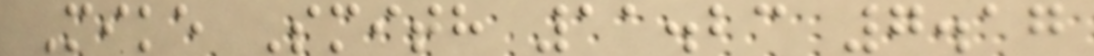Mike Smith 11.23 7.17
